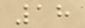18
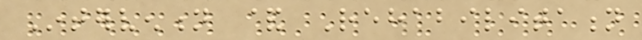Intervention & Rehabilitation
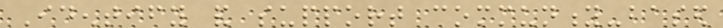Identify and support community-based
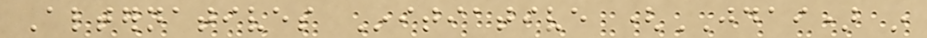Alternatives Initiative (JDAI) in
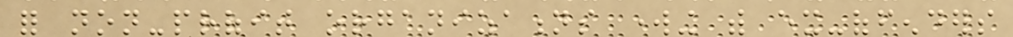for non-profit organizations working with ex-offenders
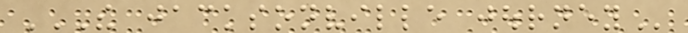THE JACKSONVILLE JOURNEY
